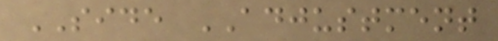SIDE ADJUSTMENT
